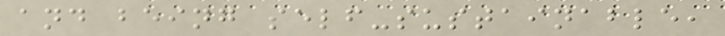and being self-sustainable,
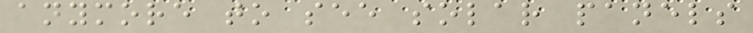anymore to see solar panels
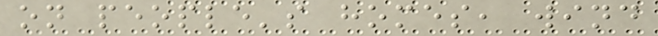on people's homes, wind
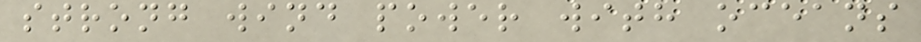strong wind power with oceans
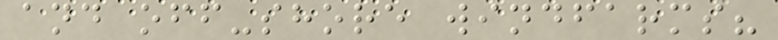and off-shore windfarms?
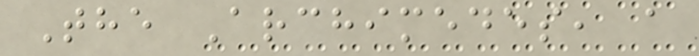The Archimedes, a
